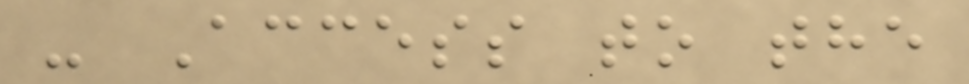- Access to the
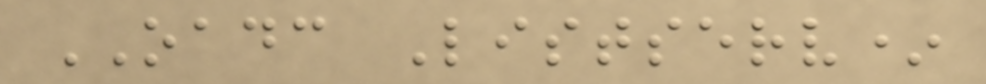OADC Listserv*
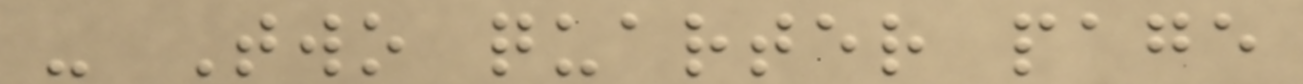- Two quarter page
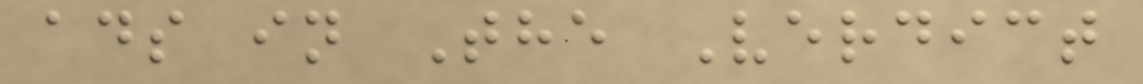ads in The Verdict
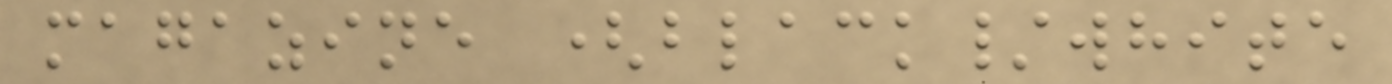magazine (black/white
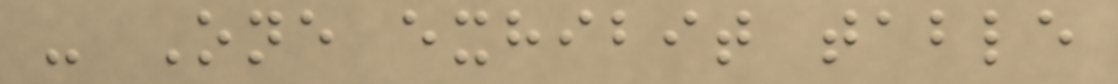- One exhibit table
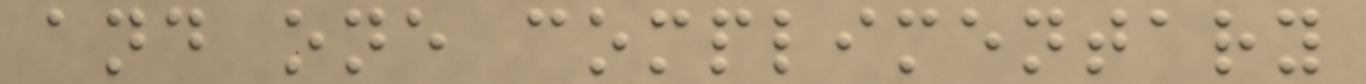and one complimentary
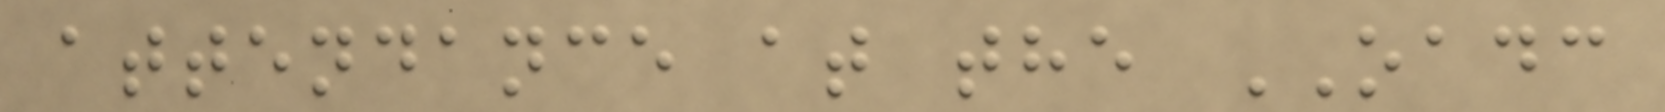attendance at the OADC
